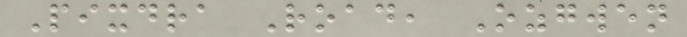Pixdra Road, Ozgwen
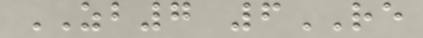ZB7 6RE
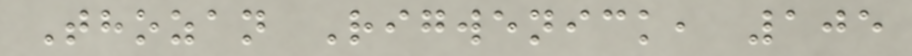Thozan Rigwenick, 105
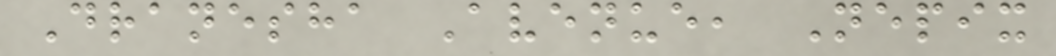Dranesha Avenue, Nepix
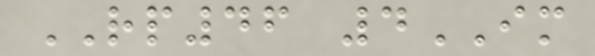RP46 4IM
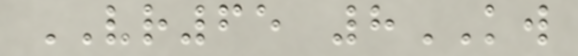VR65 8KW
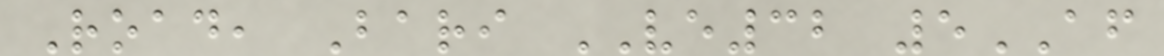Road, Bari VE32 5AF
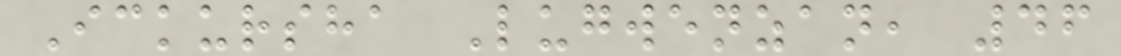Ickursha Lugwenzan, 46
